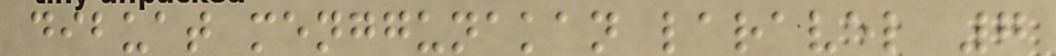dibuat menggunakan laravel 7
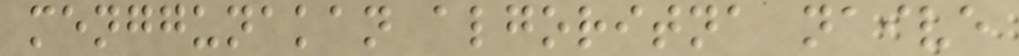menggunakan algoritna naive
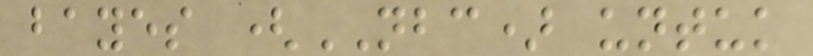bayes (NBC) untuk
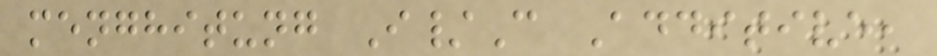menghitung I/C Additive,
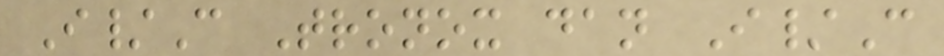I/C Tronox dan I/C
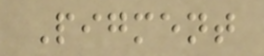Pigment
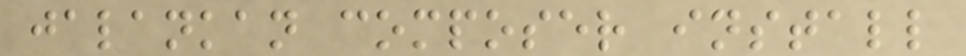jalankan composer install
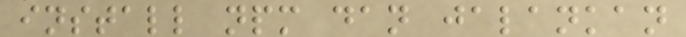install npm dan jalankan
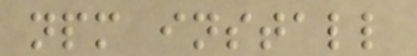npm install
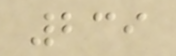239
